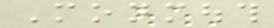Monmouth
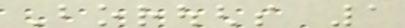Boroughs 1
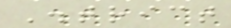District
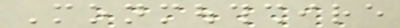Monmouthshire
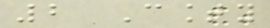2 County
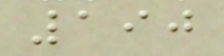190
